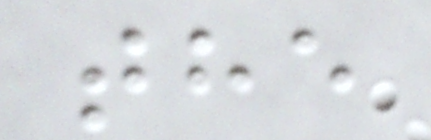the
